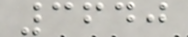3640
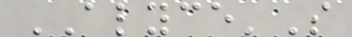ALYCE'S
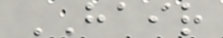HAIR
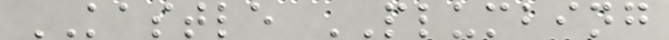KASTLE PLUMBING
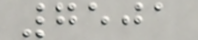7501
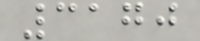3170
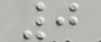0
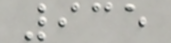935
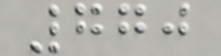770
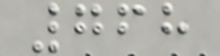768
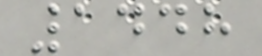1448
